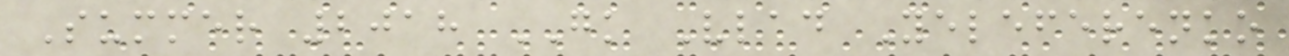Summer 2018 GK Vlad Yeleferenko
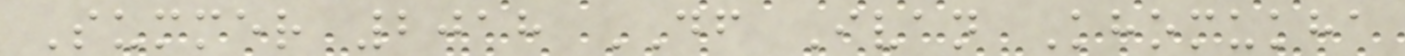Summer 2018 DF Ivan Khomukha
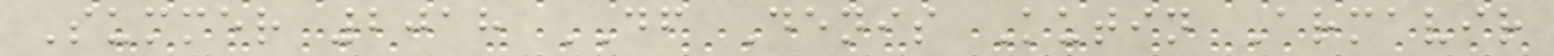Summer 2018 DF Denis Kutin Armavir
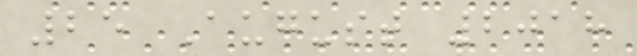25 August 2018
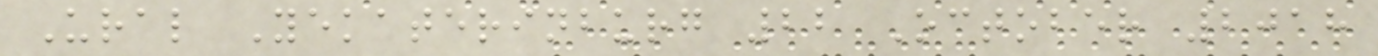Ural Yekaterinburg 22 October 2018
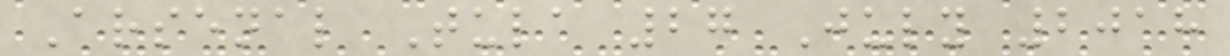Arsenal Tula 27 July 2018
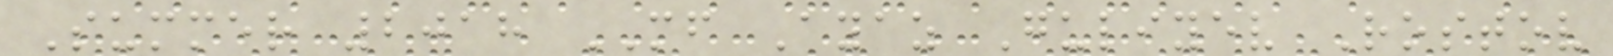Summer 2018 MF Ayaz Guliyev Rostov
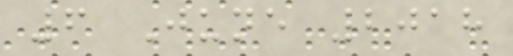6 June 2018
